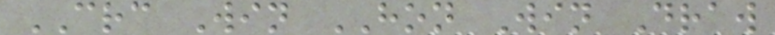CRC Win HON Win Draw
